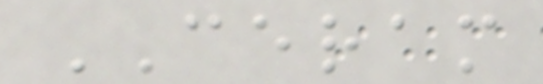CERAM
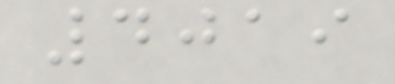4019
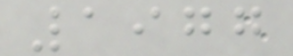1977
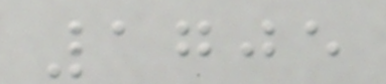1705
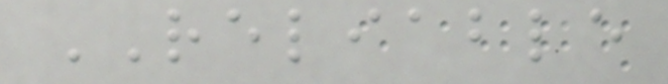RELIABLE
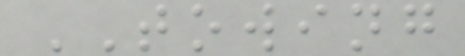TOWING
